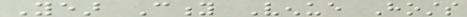Year City Venue Hosts
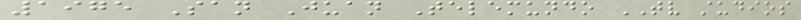1975 San Juan Telemundo TV studios
